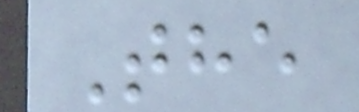The
